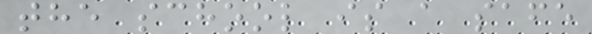the school is a safe
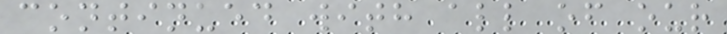continued with all of our
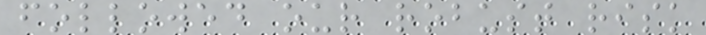followed our robust risk
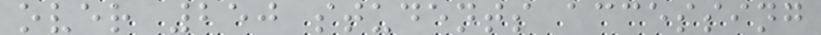over 250 students accessing
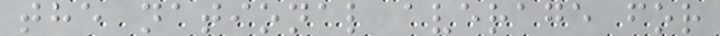the national average for
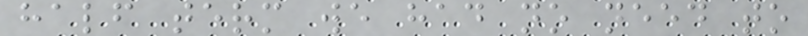half term we had no need to
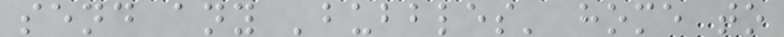send any 'bubbles' home to
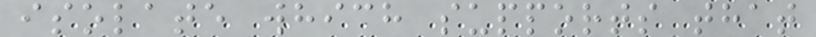isolate which supports that
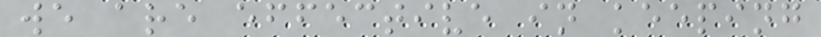we are effective in keeping
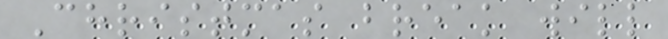Christmas break will
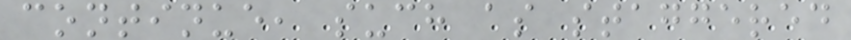continue, such as staggered
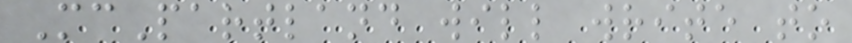McPartland will write to
